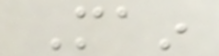Main
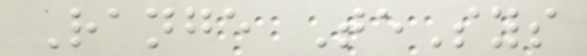Range TeSys
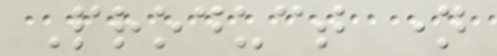Product name
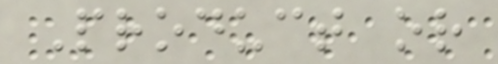Product or
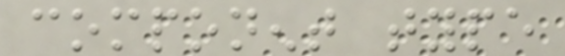component type
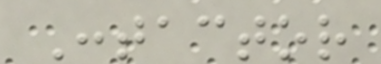Contactor
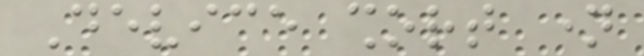Device short name
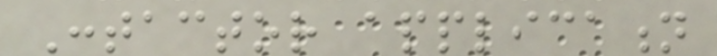Contactor application
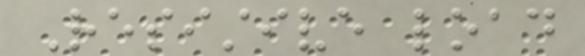Resistive load
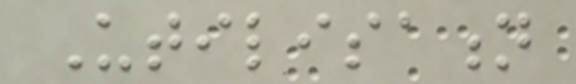Utilisation
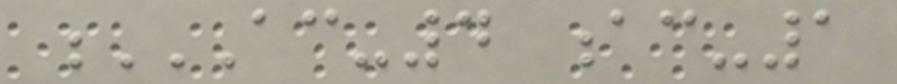AC-4 AC-1
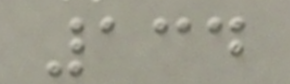134
